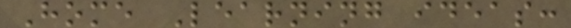Home Learning ideas:
